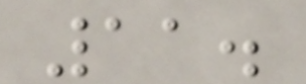11.
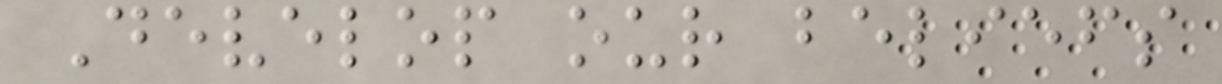Develop our beliefs
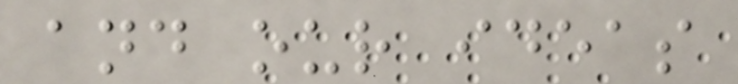and our ideas
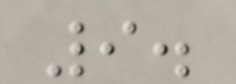9.
